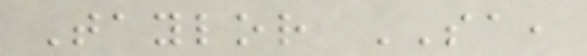Taylor SA,
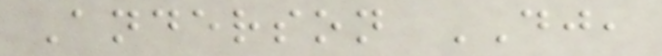Anderson DJ,
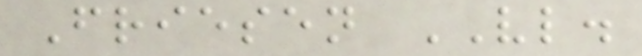Friesen VL.
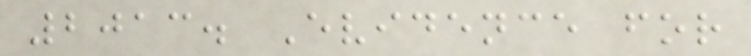2013. Evidence for
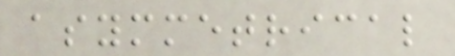asymmetrical
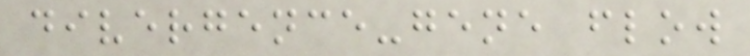divergence-gene flow
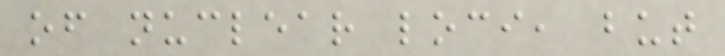of nuclear loci, but
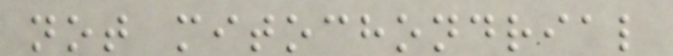not mitochondrial
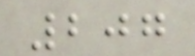207
